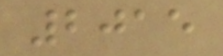2015
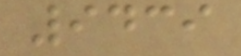9439
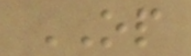OP
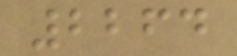2264
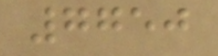7750
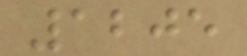1205
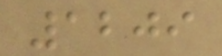1209
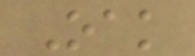Oak
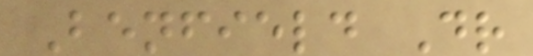Benfield Dr
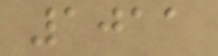1011
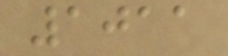1011
